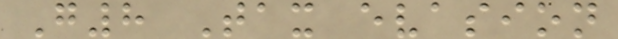G8 Tax evasion
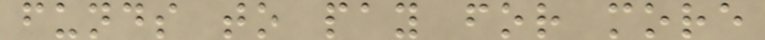funds to pay for more
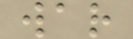war
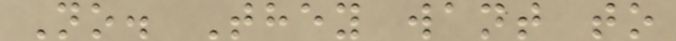No. They want to
